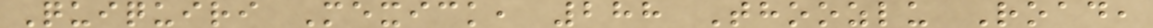Quiquiri Mexick, 288 Thoozlu Road,
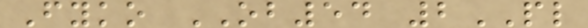Fyko OB54 2PL
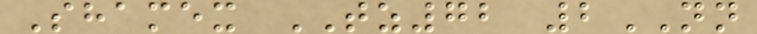Shamex TZ72 2NN
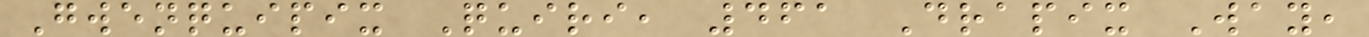Gwenquipix Quiri, 461 Drapix Way,
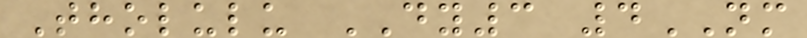Tholulu DY3 4NM
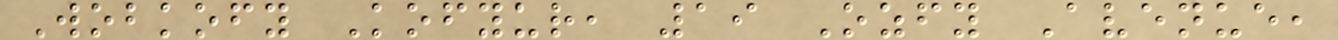Wobkofy Kofyur, 19 Ozfy Avenue,
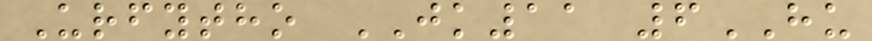Urfytho JK11 6HU
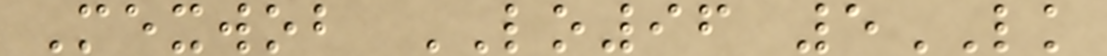Mexwob LO96 5LK
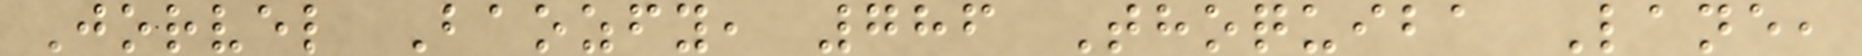Jorvel Baozfy, 786 Thoquiba Lane,
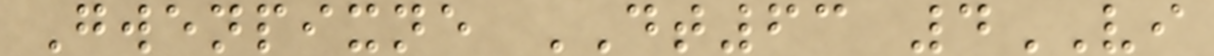Gwenpixne DT63 4VI
